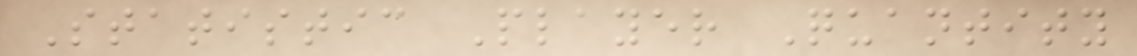Statistic Player Quantity
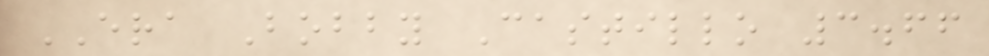ERA Bobby Castillo 3.66
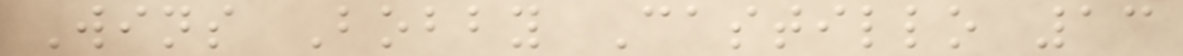Wins Bobby Castillo 13
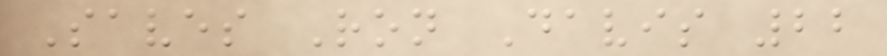Saves Ron Davis 22
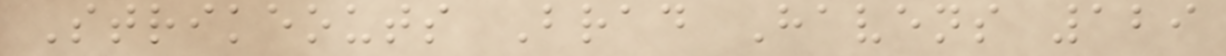Strikeouts Brad Havens 129
